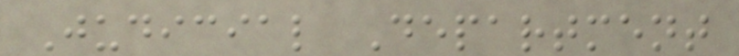Judicial Department
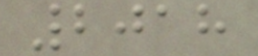2018
